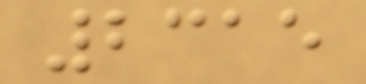2315
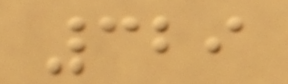329
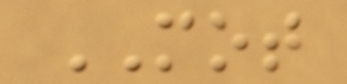MOT
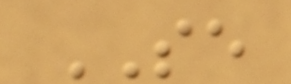SE
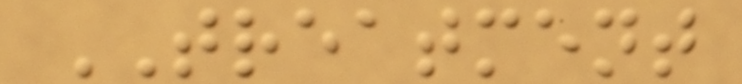TREATMENT
